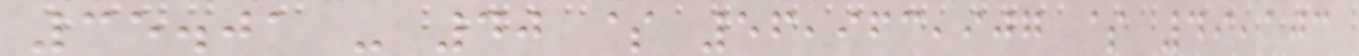35.01 - 40 $ 56,963,907 $ 49,103
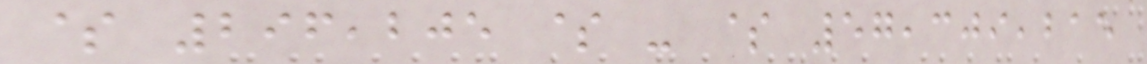$ 296,205 $ - $ 57,309,215
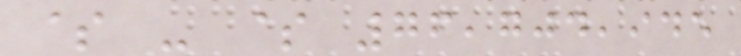$ - $ 76,704,945
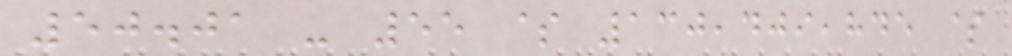50.01 - 55 $ 130,409,845 $
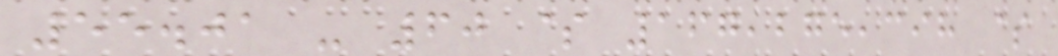55.01 - 60 $ 167,275,398 $
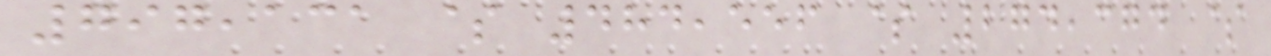797,131 $ 484,556 $ 274,374 $
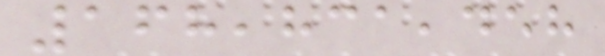168,831,458
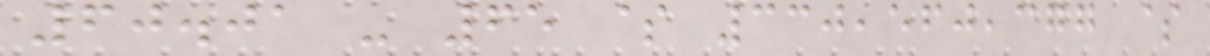60.01 - 65 $ 330,560,377 $
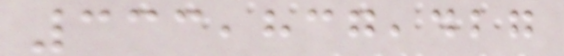333,837,427
